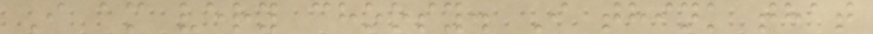I am very choosy. I think that
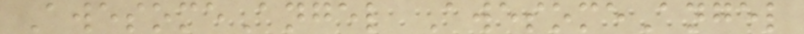AwesomeAngel AwesomeAngel
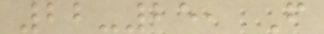22-25, F
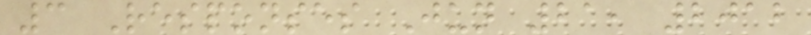3 Responses Jun 21, 2012
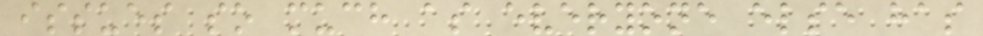issues so much as everyone else has
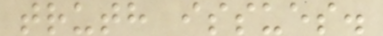truth issues.
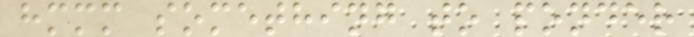hmmm something to ponder
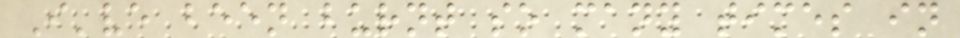I've been burnt so many times in
